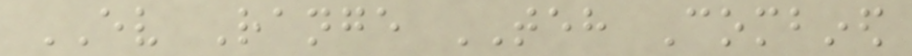EV Range TEH Combined
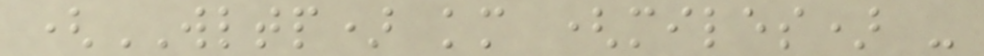(WLTP) km (miles) -
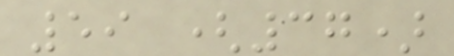59 (37)
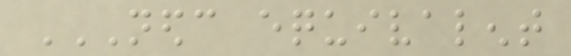NEDC EQUIVALENT
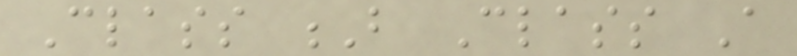Class B Class A
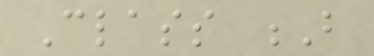Class B
